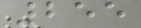255
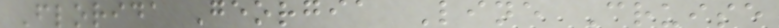Florida Georgia Line Cruise
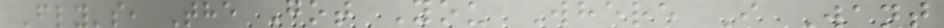Fly's, The Got You Where I Want
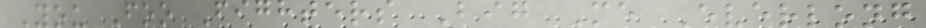You Foo Fighters Big Me Everlong
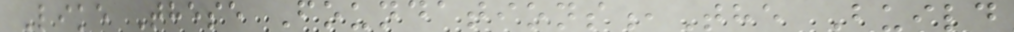Like These Foundations,The Build
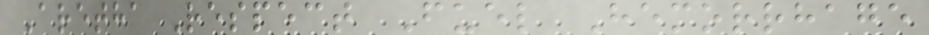Aretha Respect Fuel Hemorrhage
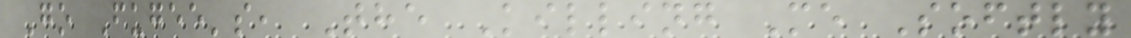Go Fugee's, The Killing Me Softly
